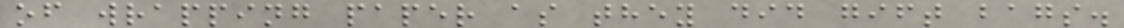of wrapping paper as they did gift bags.
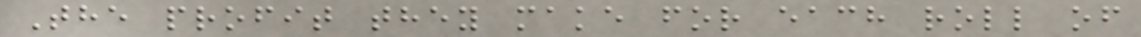The profit they make for each roll of
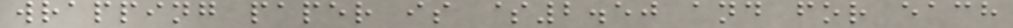wrapping paper is $2.50 and for each
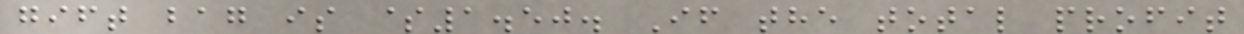gift bag is $1.50. If the total profit
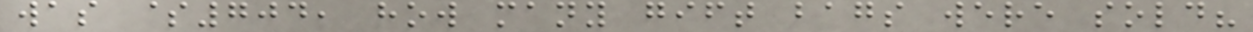was $704, how many gift bags were sold?
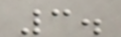3.
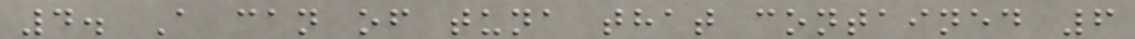4. A can of tuna that contained 6
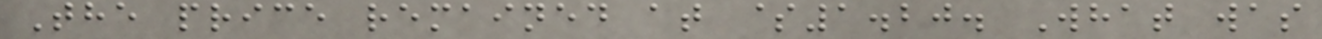The price remained at $1.20. What was
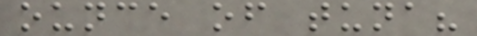ounce of tuna?
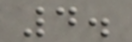4.
